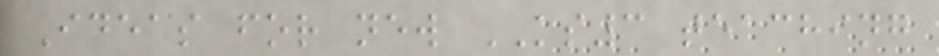Ideas for new KS3 teaching
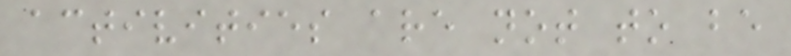activities are not to be
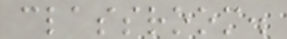classroom.
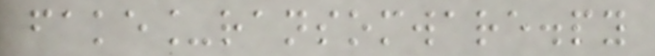fake_ransomware.py
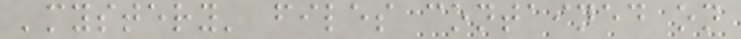'mystery' files contained on
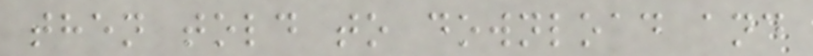then told to download and
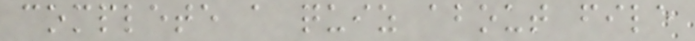complete a quiz about file
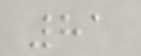81
